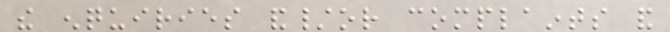the enquiries and/or complaints and
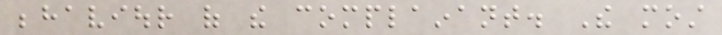behaviour of the complainant. The most
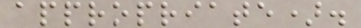appropriate).
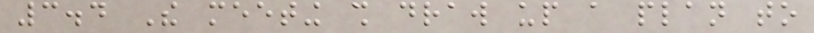3.4 The meeting shall draw up a plan to
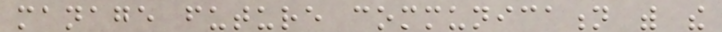manage future communication with the
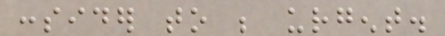consider to be urgent.
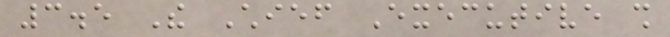3.5 The Chief Executive shall
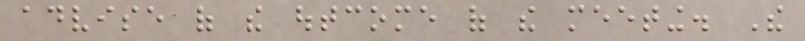advise of the outcome of the meeting. The
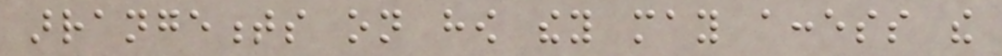arrangements on how they may access the
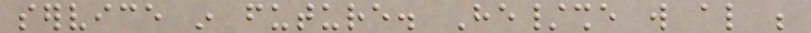service in future. He/she will also be
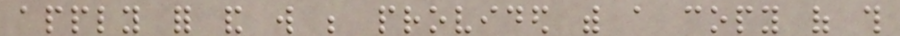apply for and will be provided with a copy of this
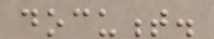document.
